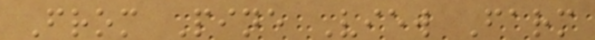From Pine View Farm
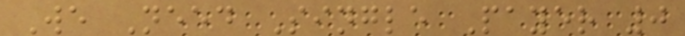We Need Single Payer 0
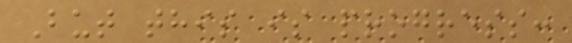But this is progress:
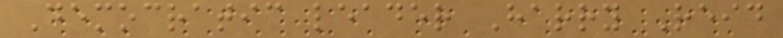Democratic leader Harry Reid
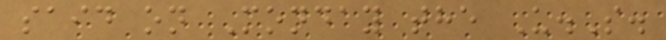said on Monday the U.S.
